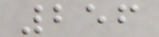256
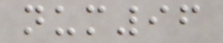num96
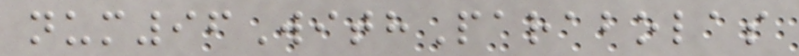num96WithParabolas
